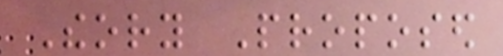Theory Proposed
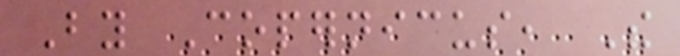By Copernicus, The
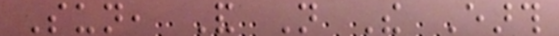Sun, And Not The Earth
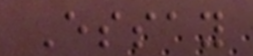Essay
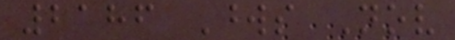2186 Words Nov
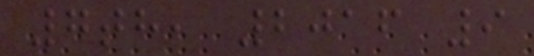7th, 2016 9
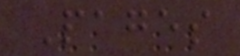Pages
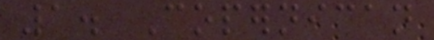1. Copernican
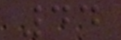44
